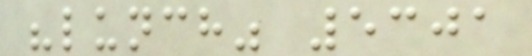"lunch" 5301
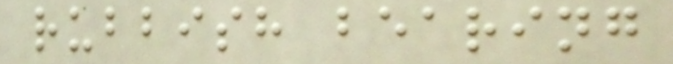rubbish bearing
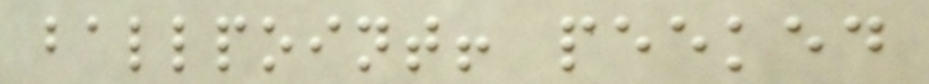ballpoint! peeked
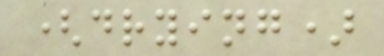(drying)
